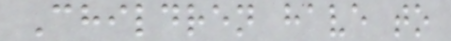Children have to
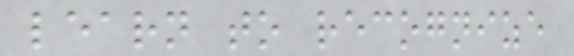learn to recognize
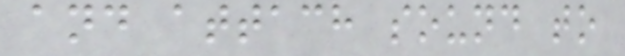and attach sound to
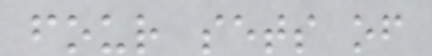four sets of
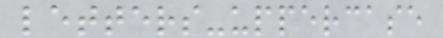letters-uppercase
